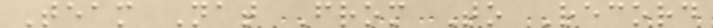Team Nat From To Record
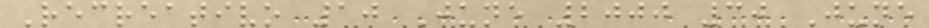Recreativo 10 June 2000 30 June
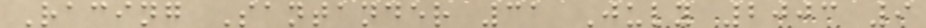Racing Santander 31 July 2003 9
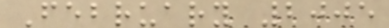February 2005
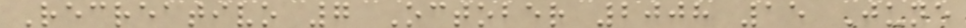Recreativo 7 October 2008 15 June
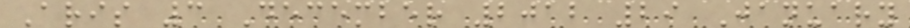Aris 3 December 2012 29 January
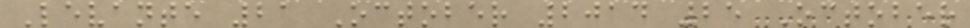Levante 21 October 2014 25 October
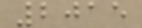2015
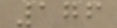176
